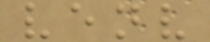venv
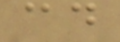cd
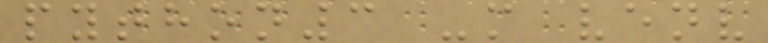python3 -m venv
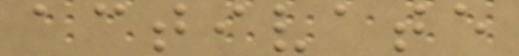activate
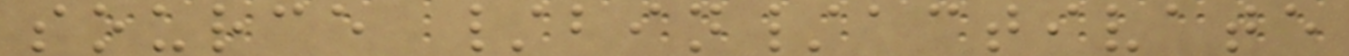source /bin/activate
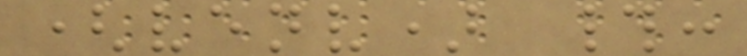(venv) #:
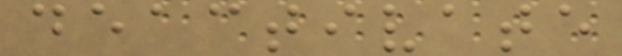deactivate
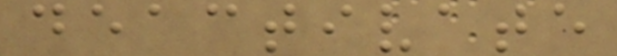deactivate
